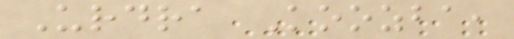Urdra Koozba,
